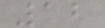12
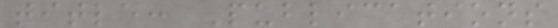title: Publications
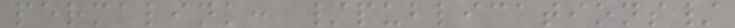permalink: /publications/
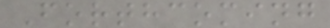Forthcoming
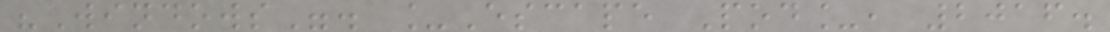"Windows". _Escape Pod_, 2016.
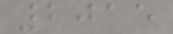2015
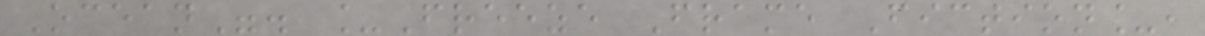Ocean". _Freeze Frame Fiction_,
